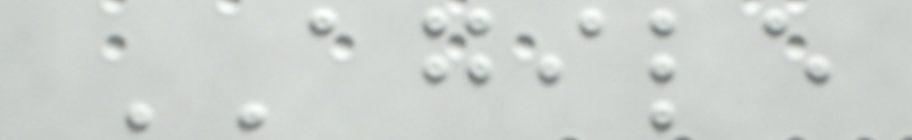AGILE
